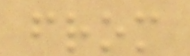from
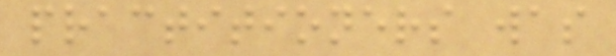practitioners was
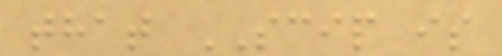that SCIP is
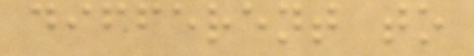different to
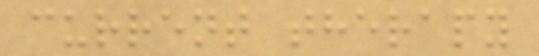current therapy
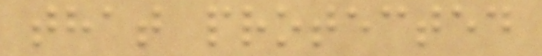that protected
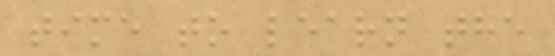time to learn the
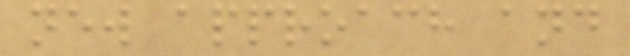new approach and
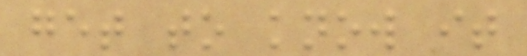get to know it
